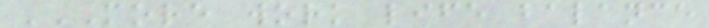MORE WORK LIFE BALANCE
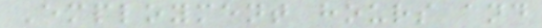Employment hours and
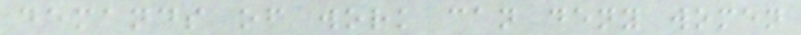demands of work can deny women
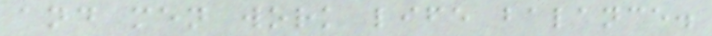and men work life balance.
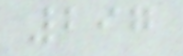297
